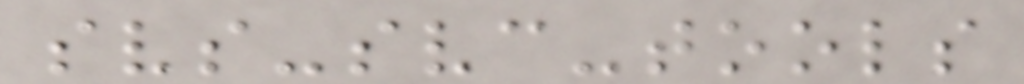svs-svc-tools
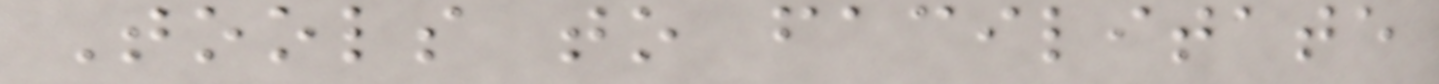Tools to facilitate
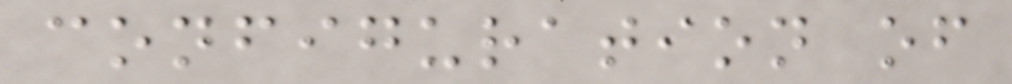configuration of
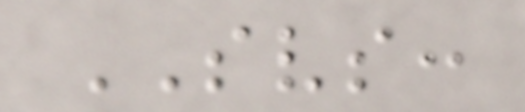SVS:
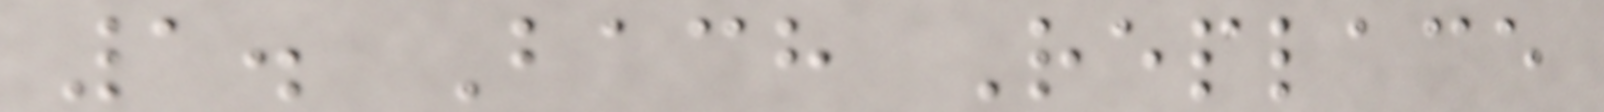1. Bach Replace
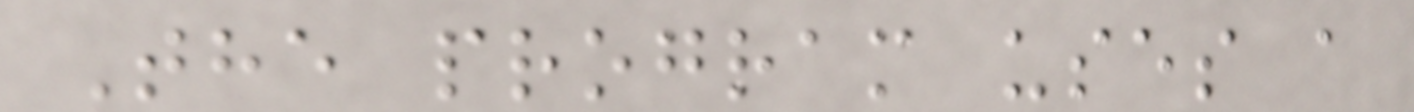The program uses a
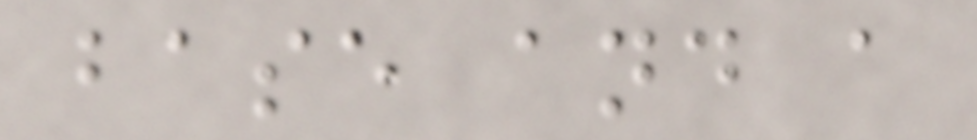base and a
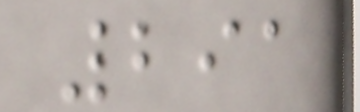291
